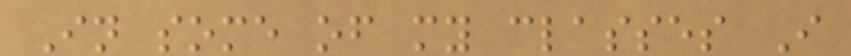In some of my classes I
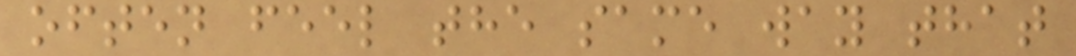often feel the same way that
